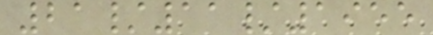21/11/1955
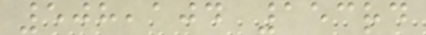508,104 153rd
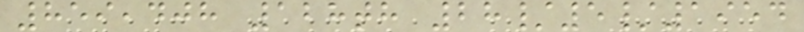859,408 128th 28/5/1954
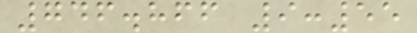746.866 9:55
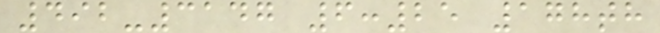492-3147 6:25 178th
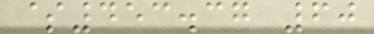$453.37 60
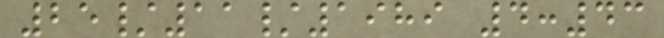25/11/1989 4:43
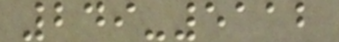249-5112
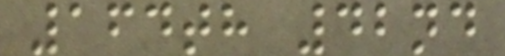164th 42nd
